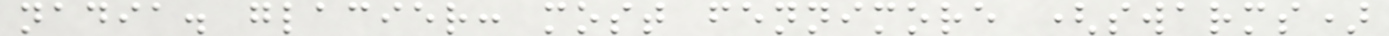nadia. glacier: most fennimore (swarms)
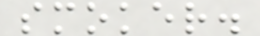smoker.
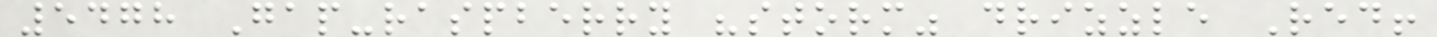5478 Gap-raspberry "storm" drizzle Red!
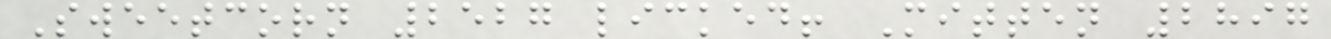Sweetcorn 2527 licked! Mitten 2897
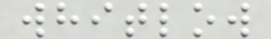whitlow
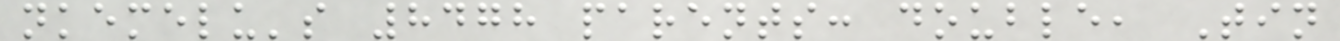nkemelu's 8478 parents: double, Tin
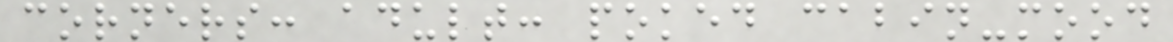corners: adult: poked cabin-mood
